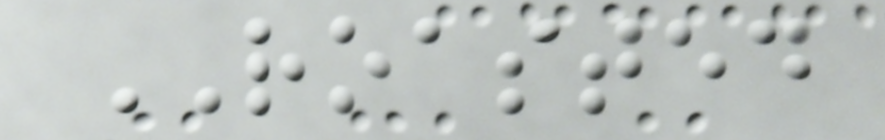ROASTED
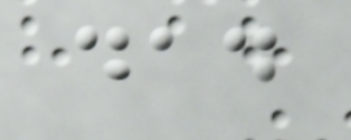dad
